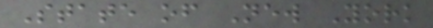State of New York
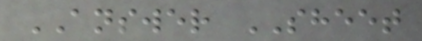ANSWER SHEET
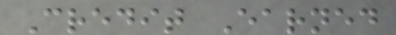Credit Earned
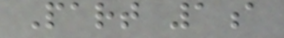Part 1a
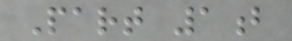Part 1b
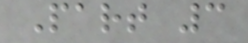Part 3
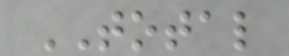TOTAL
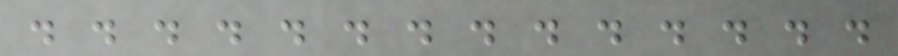. . . . . . . . . . . . . .
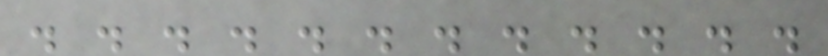. . . . . . . . . . . .
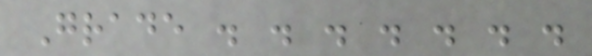Grade . . . . . . .
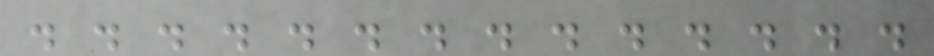. . . . . . . . . . . . . .
